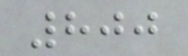800
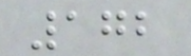172
